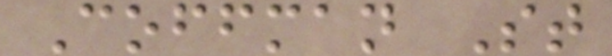Coffman St
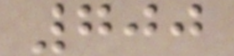700
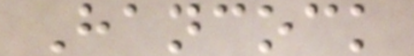Hancock
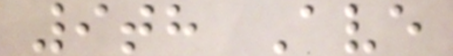9th Ave
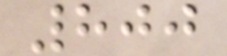800
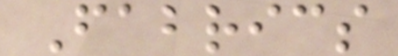Fabrics
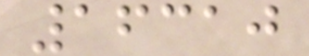16310
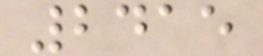2415
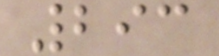293
